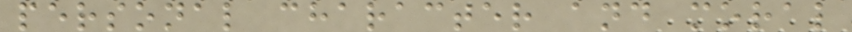personal character and moral
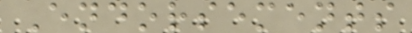Endorsements
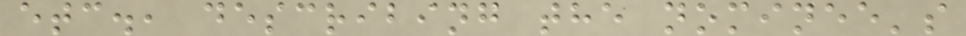etc., describing the nominee's
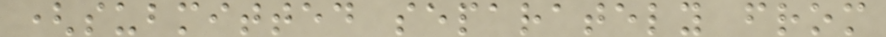(submitted separately from
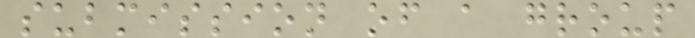submission of a group
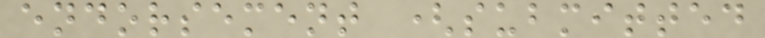endorsement (submitted
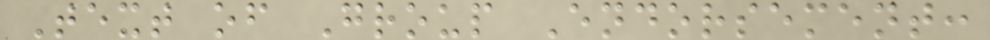Text of Group Endorsement:
